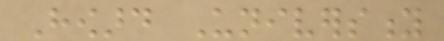Howard University
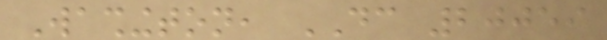Washington, DC 20059
